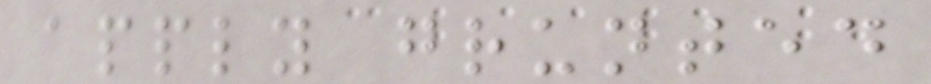apply grunted
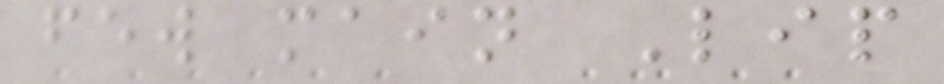few main Lip
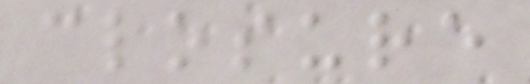closure
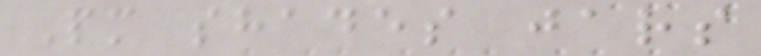Pm shades jars
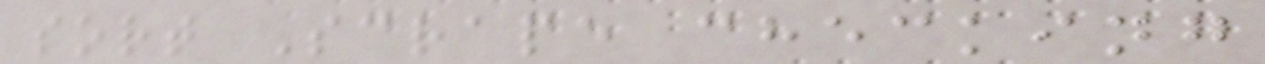sort Scrape checking
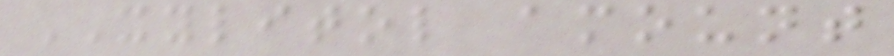XYLITOL amount
